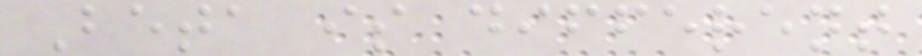Beta is different
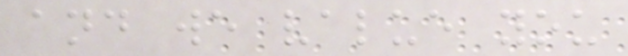and we value you
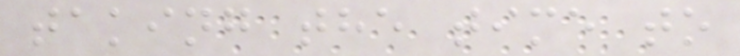taking the time to
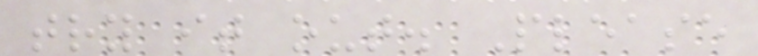try it out. Please
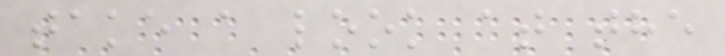take a look at the
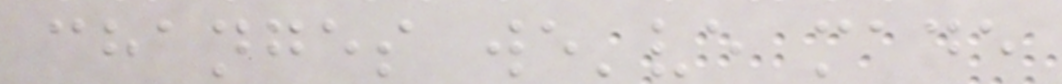changes we've made
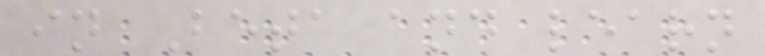in Beta and learn
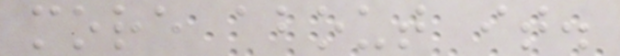more about it.
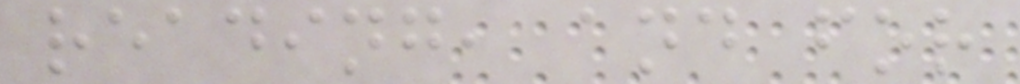reading, and for
